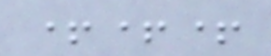+++
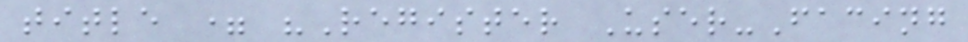title = "Register User-Facing
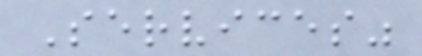Services"
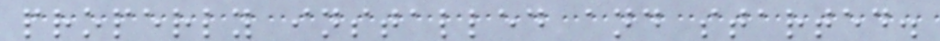properly installed and started.
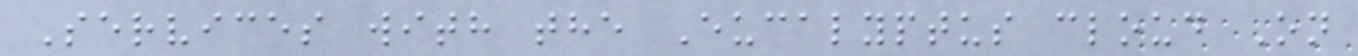Services with the Eucalyptus cloud On
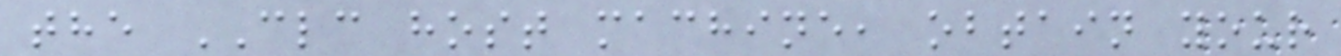the CLC host machine, obtain your
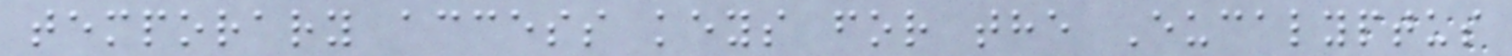temporary access keys for the Eucalyptus
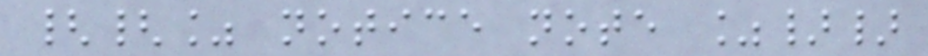{{% notice note %}}
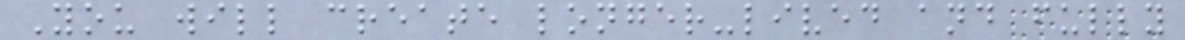You will create longer-lived and fully
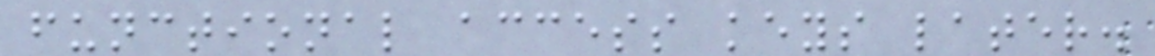functional access keys later.
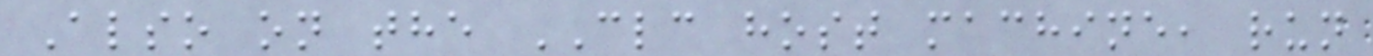Also on the CLC host machine, run
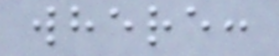where:
